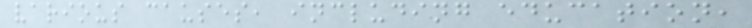various causes, including education,
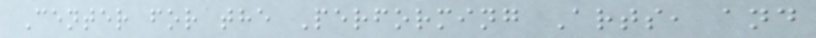Center for the Performing Arts, and
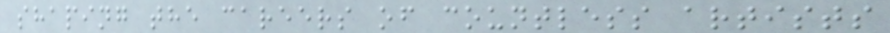shaping the careers of countless artists
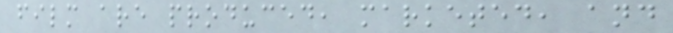film are produced, marketed, and
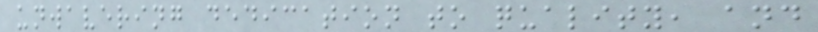unwavering dedication to quality, and
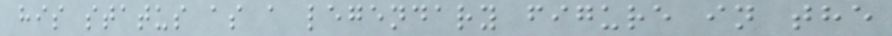his status as a legendary figure in the
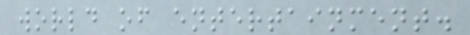world of entertainment.
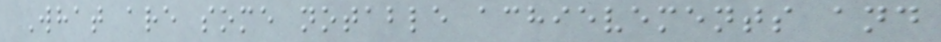What are some notable achievements and
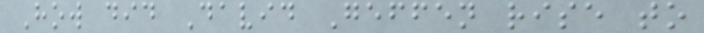How did David Geffen rise to
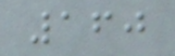160
